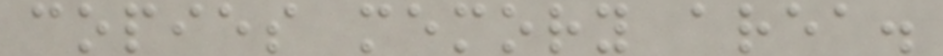copies memory area.
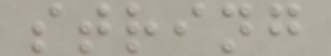string
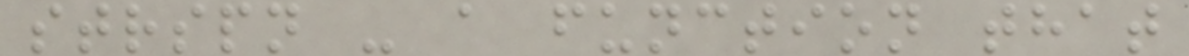strspn - a function that
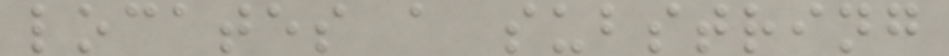locates a substring
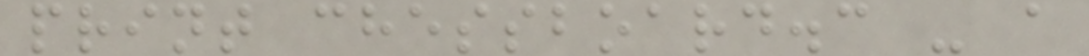print chessboard.c - a
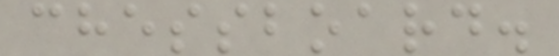chessboard.
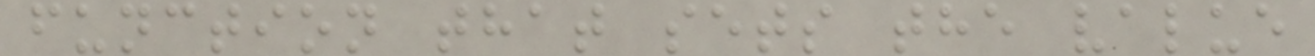function that sets the value
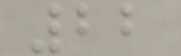22
